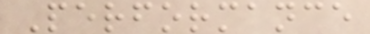Performance
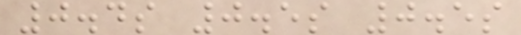0.4s 0.5s 0.5s
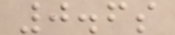0.6s
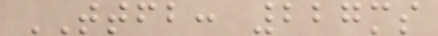TTFB: 227ms
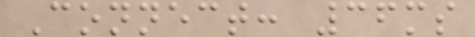Connect: 36ms
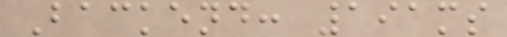Backend: 191ms
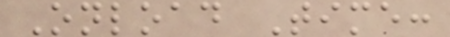Onload Time:
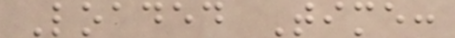Loaded Time:
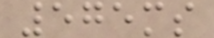575ms
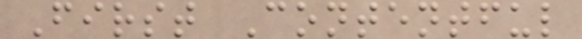First Contentful
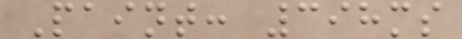Paint: 398ms
